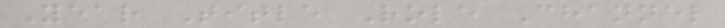Year Title Role Channel
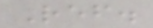Ref.
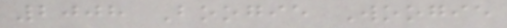2008 Boogie Woogie
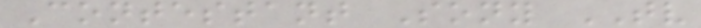Contestant Sony TV
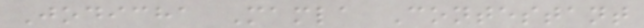Jodicha Mamla Contestant
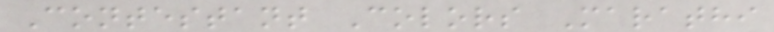Contestant Colors Marathi
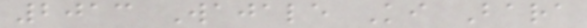2013 Wajale Ki Bara
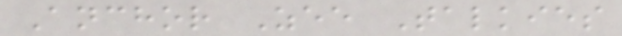Anchor Zee Talkies
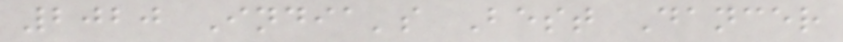2020 India's Best Dancer
